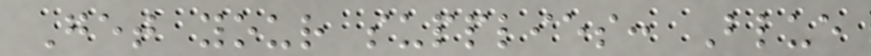Get your supplies: Blue
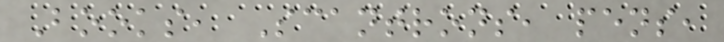Books, Scantrons, pens,
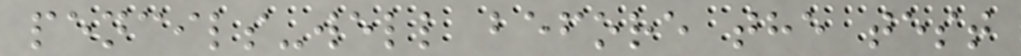pencils-well before the test
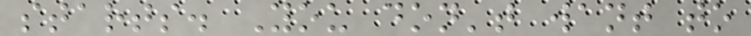starts. You don't want to
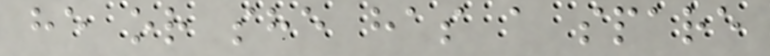he or she has a spare
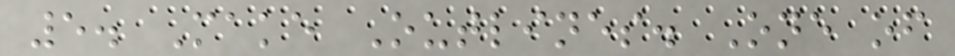5. Make Outlines. One of
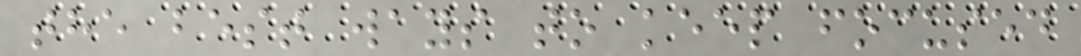the best ways to keep focused
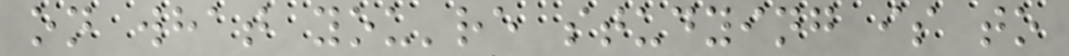on what you're studying is to
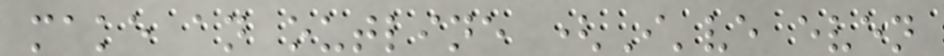make an outline (I've even
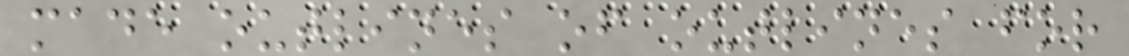made outlines of outlines for
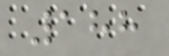188
